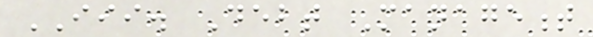III. Debt Management
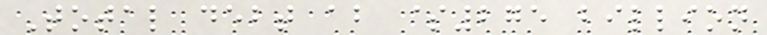Total debt about $275 billion
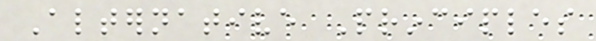Alternative Principles
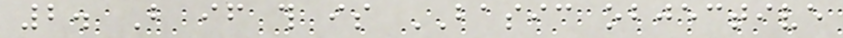2. But if this is BASIC objective
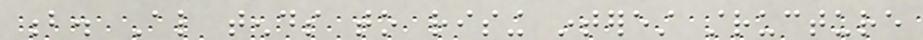b. Also tends to rising interest structure
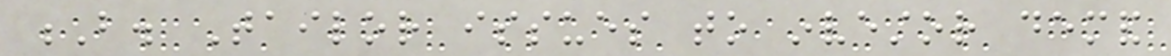B. Tailor issues to investor demand
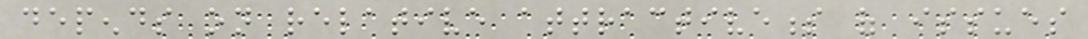depends on relative attractiveness of issues
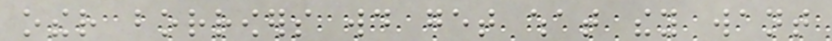other borrowers would get what they want
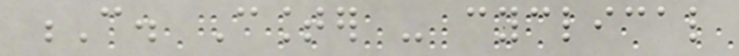C. Counter - cyclical
